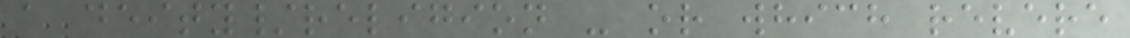a deity/religion - or which revere
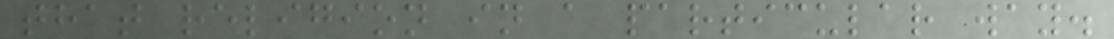that religion in a particular way.
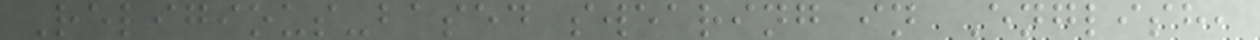Religious-based swearing in English,
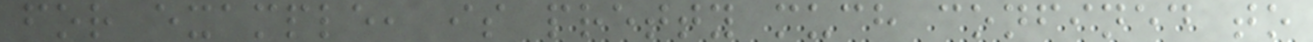for example, is pretty much confined to
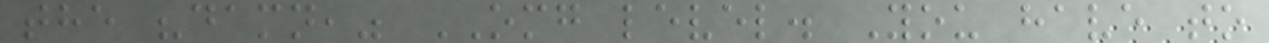the "damn," OMG level. You have to
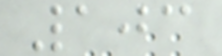103
